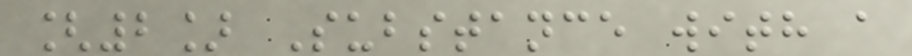[2] Substance with a
